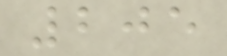205
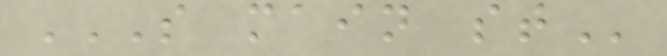S MAIN ST
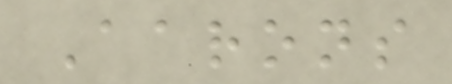Aarons
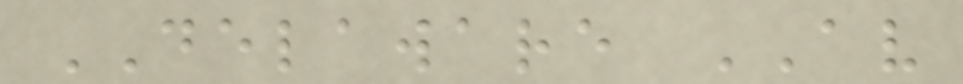DELAWARE AV
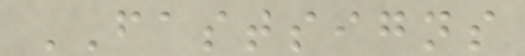FASTSIGNS
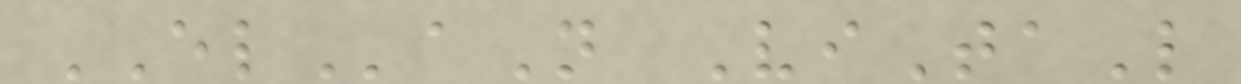ELaN ViTaL
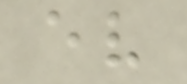ev
